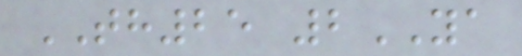TH25 2YA
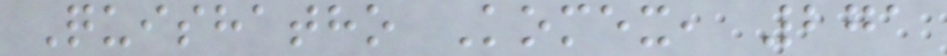Quishatho Komex, 271
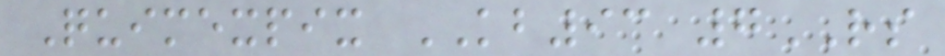Quimexpix KB93 7RS
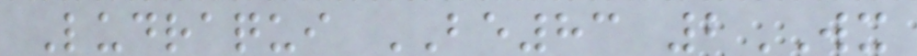Ludraqui BE83 2WX
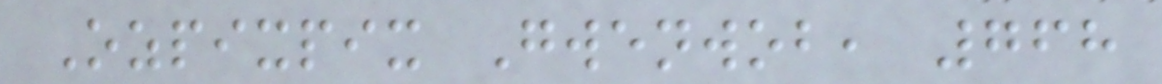Ozpixpix Gwenwob, 768
